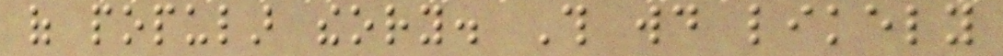of popular theory. This would likely
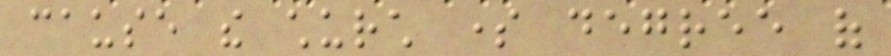cause the church some degree of
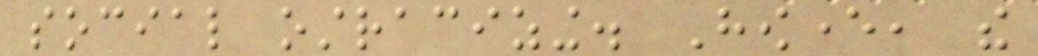social ostracizing. However, the
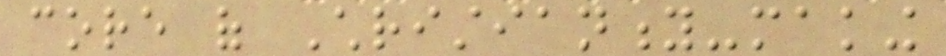core of Christianity-making
